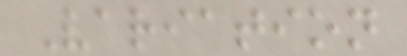Variation
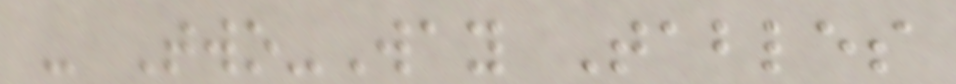- Two-Way Tables
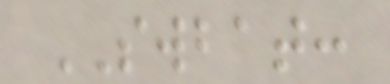SWBAT:
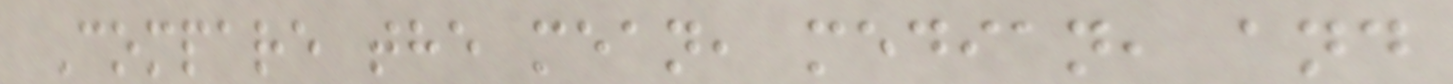Compare the mean, median, and
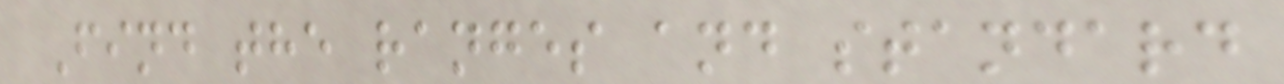Find the ranges and standard
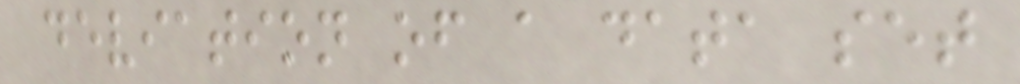deviation of a data set
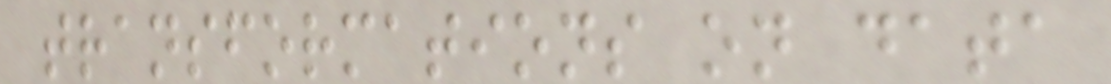transformations on data
